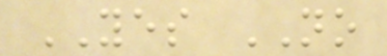YES NO
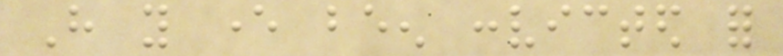Have you ever been convicted for
